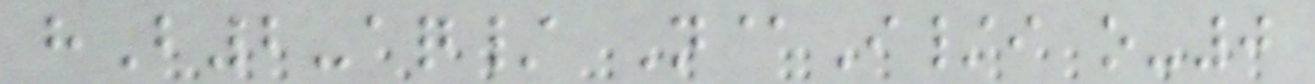hB2-aq/ N@I/i o-0
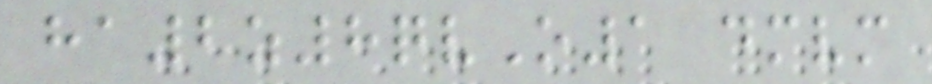ha2z8qvO1 dmvm
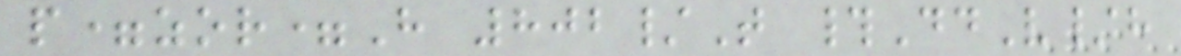p=zor=H 802/T #DdV/h
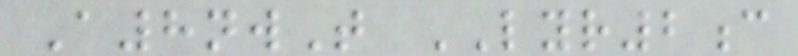A8nwT LYR2c
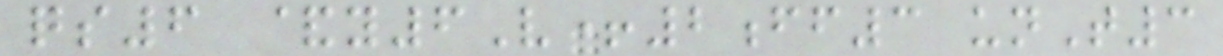qs6 &y6V+2ff3 unT3
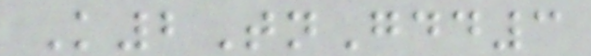K2TnGdd3
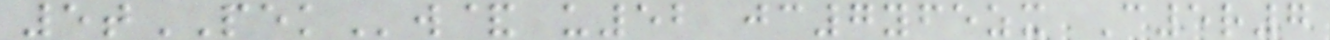5tPEKw& u52 jc7yfezx C5r7
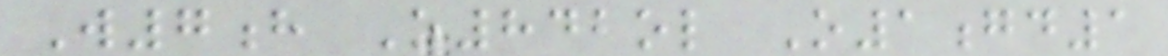W7h Z842ol O1gd1
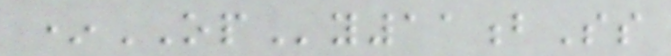*OPy11bSs
